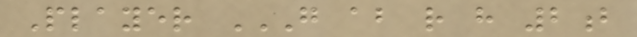Player G AB R H 2B
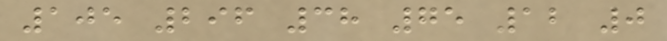105 296 38 75 12 0
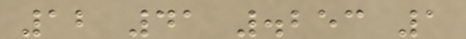12 41 .253 1
